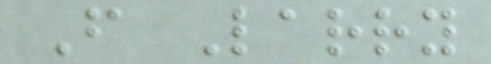F Larry
